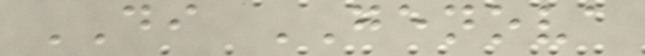DI GENOVA
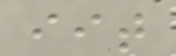iit
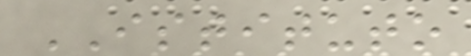ISTITUTO
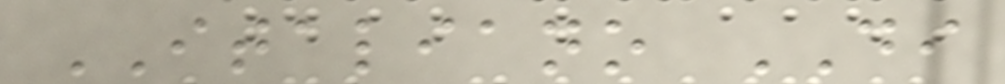ITALIANO DI
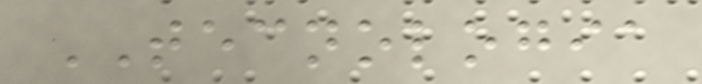TECNOLOGIA
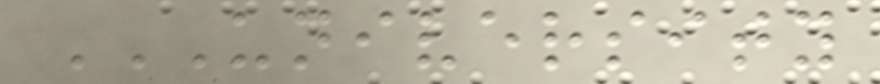UNIVERSITY
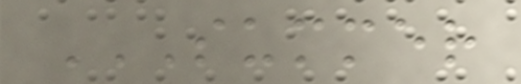SUMMER
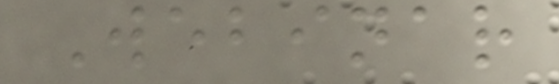Webinar
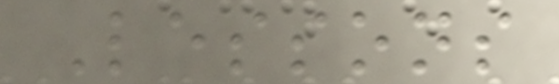Lessons
